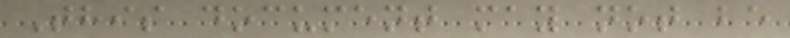This document may not be
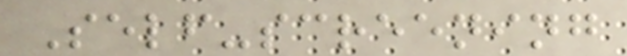Self-screening
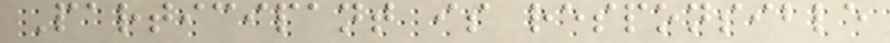Participant is responsible
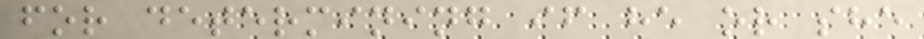for determining if he or she
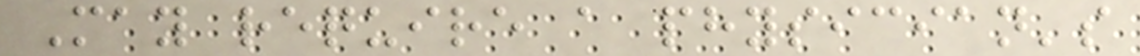May require a physician's
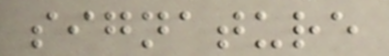signature
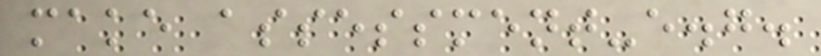make assessment-e.g.
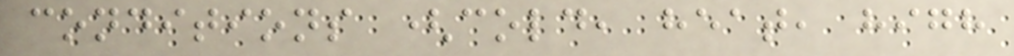conditions (cold, heat, high
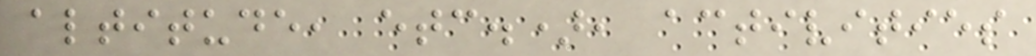altitude, etc.), activities
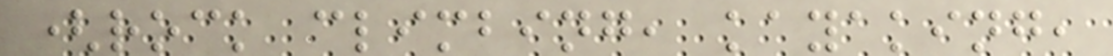(rock climbing, kayaking,
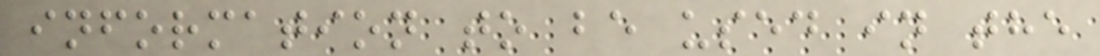information to be used in the
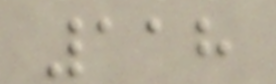118
